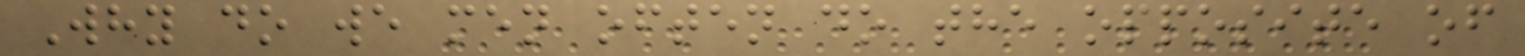Why do we men often do the opposite of
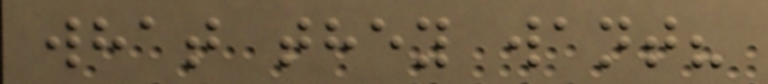what they want?
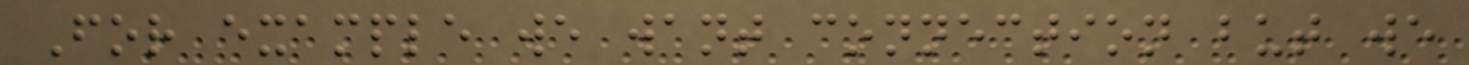For example we want connection but we
